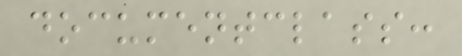documentclass:
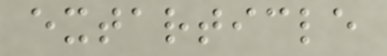extarticle
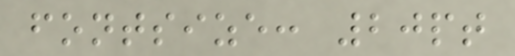fontsize: 20pt
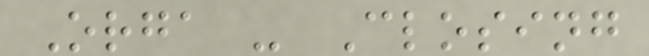Orga - Closing
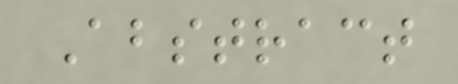Abstract
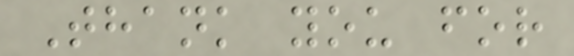Thank you for
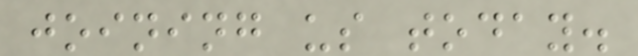joining us today.
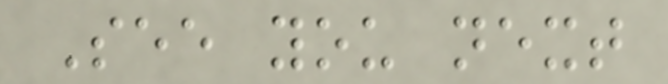See you next
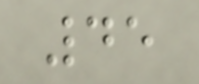45
